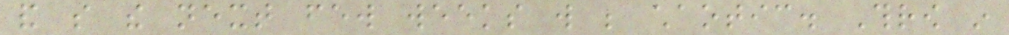and so the next few weeks will be chaotic. Throw in
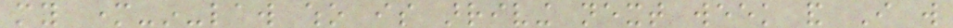my mother-in-law who is arriving next week and I will
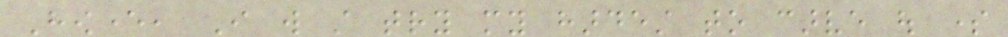However, I will still try my hardest to carve out some
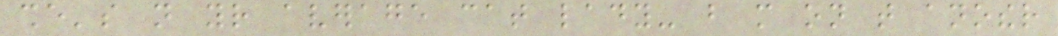she's not your average cat lady- but more on that another
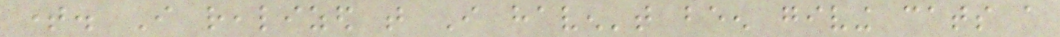time. I realized that I haven't been giving cats a
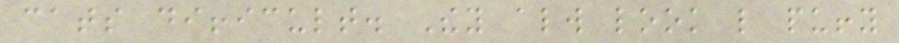cats difficult. They always look like puffy
